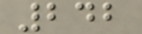242
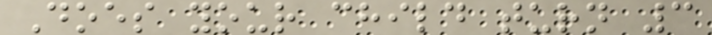Does your child turn 3
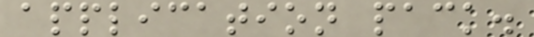application pack.
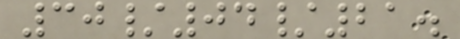30/04/21.
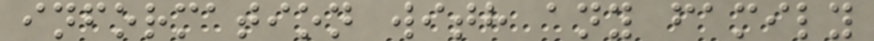information with any family
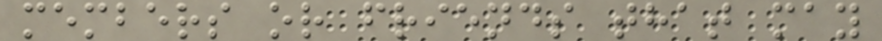members or friends that may
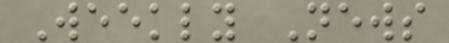Weekly News
